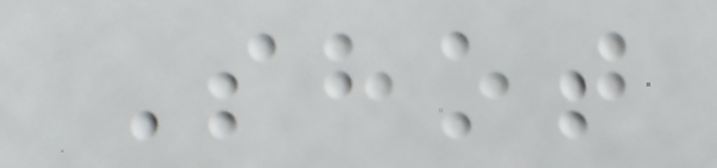Shot
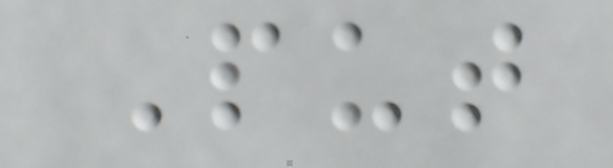Put
